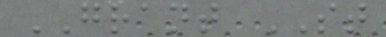GRANT ST
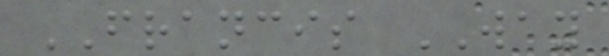FRANCIS WAY
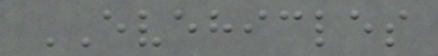EVEHICLES
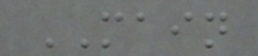MAIN
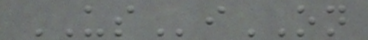USiON
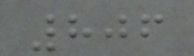806
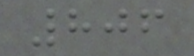806
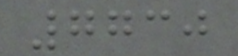7730
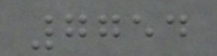7754
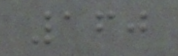160
